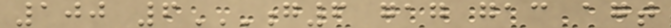100 6G6 GAG GAC AGT
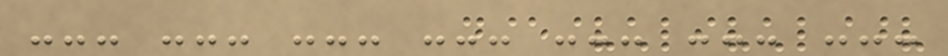--- --- --- --- --- --- ---
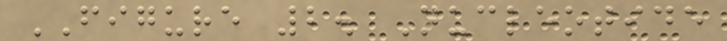FIGURE 2. Nucleotide
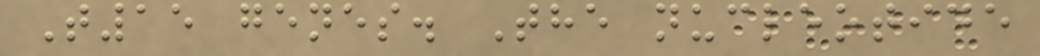T15 genes. The nucleotide
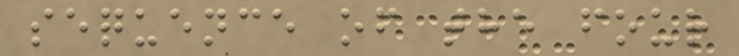sequence of the four
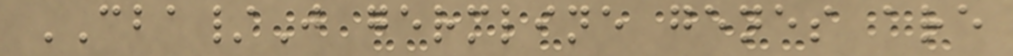CBA/J germline genes are
